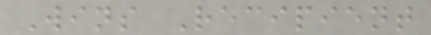Wins Recipient
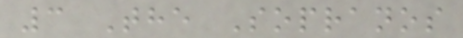3 The Sopranos
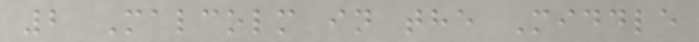2 Malcolm in the Middle
